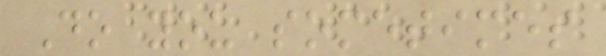Do you sometimes
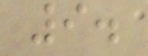9.
